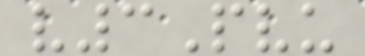v3Pvu
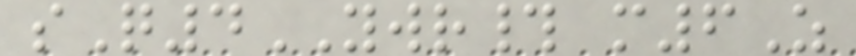sQ4YWR# m6Z
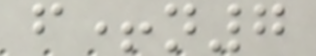f+n7
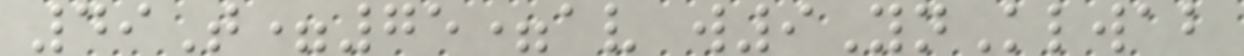49T=75=av w9YnKlwab
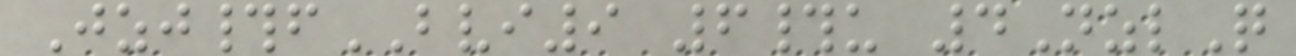Jzj#fBVI9 6#u 4NzlQ
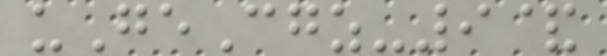uGeCgz-9&
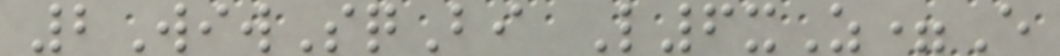2WiwSqBi L6xZ=E
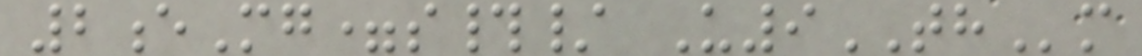2eMg=s#/ U9THm
